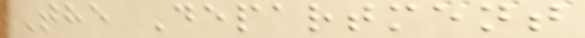The Department
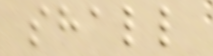shall
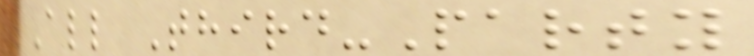All Third-Party
